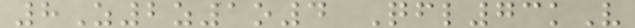8Z2z1o4 Qfl73kV
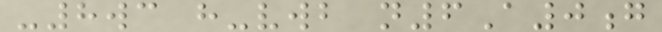-8wc h-vwb n6A0g
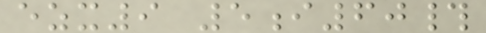ezx9 5i60#
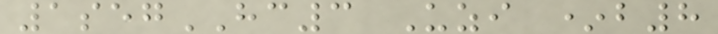1segHC3 Uzi *b8
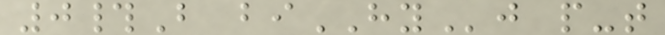0#B biHYj p-t
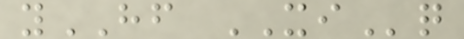yHF XIq
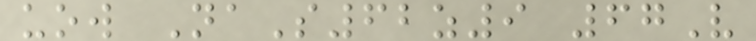uow NaS62z9 67V
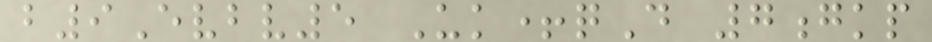b9Evbv5 Uk+qD 7gkp
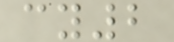cy2
